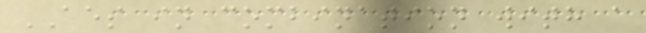AES in combination with a
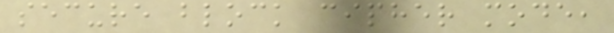secure block cipher mode,
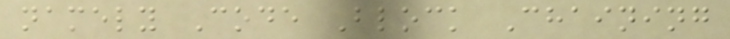namely Code Block Chaining
